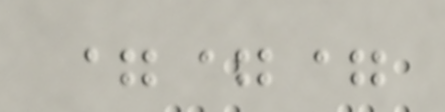===
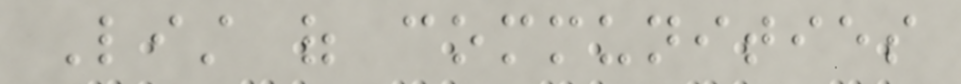List of communities
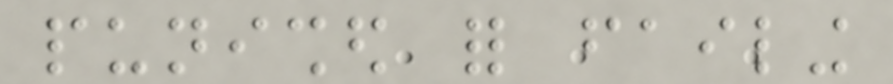punished for failing
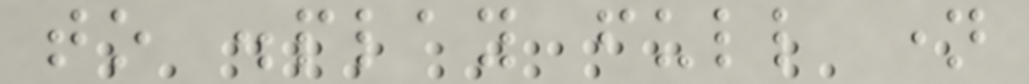to display full name
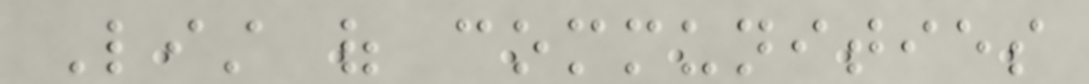List of communities
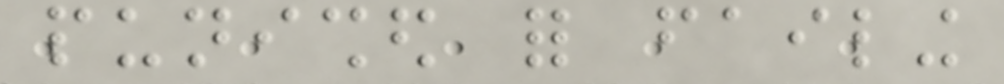punished for failing
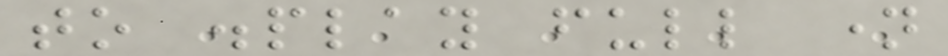to display full name
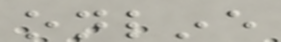online
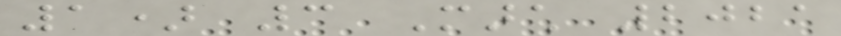1) 3 March 2021
